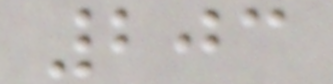203
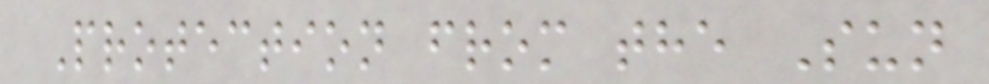Protection from the Sun
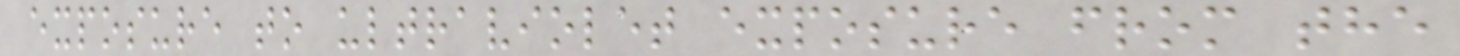exposure to ultraviolet exposure from the
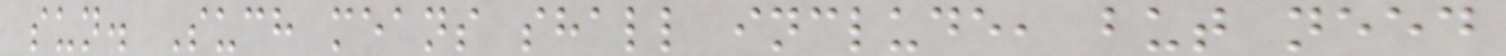sun. Such means shall include, but need
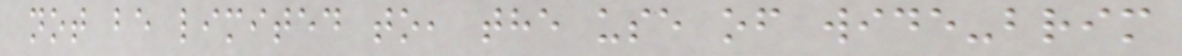not be limited to, the use of wide-brim
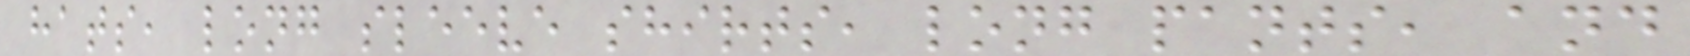hats, long sleeve shirts, long pants, and
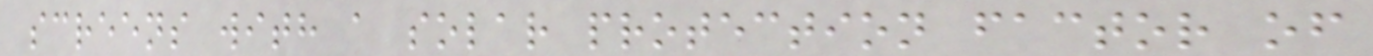screens with a solar protection factor of
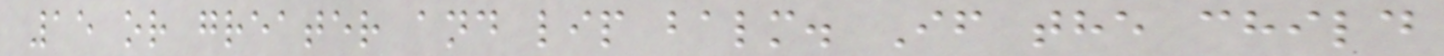15 or greater and lip balm. If the child
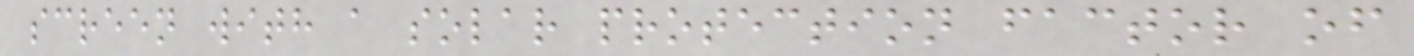screen with a solar protection factor of
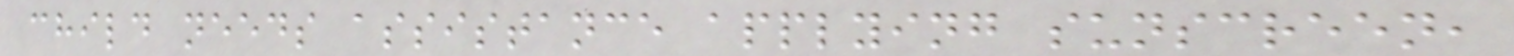child needs assistance applying sunscreen,
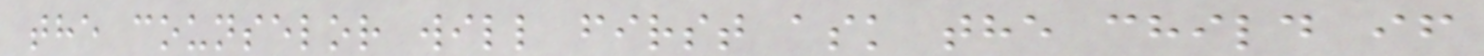the counselor will first ask the child if
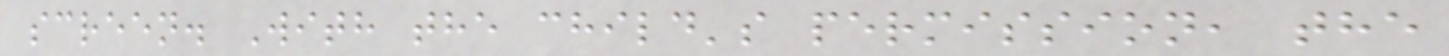screen. With the child's permission, the
